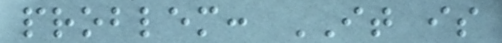problem: IT is
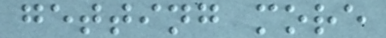getting more
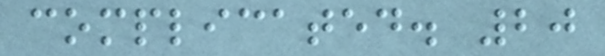complicated. 20
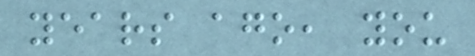years ago, you
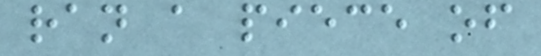ran a piece of
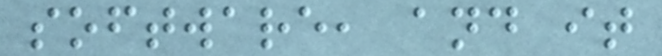software, and it
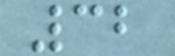32
